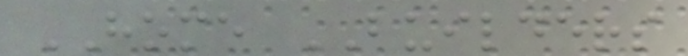HOME BUILDERS
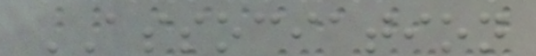ASSOCIATION
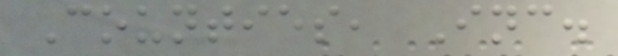Counties, Inc.
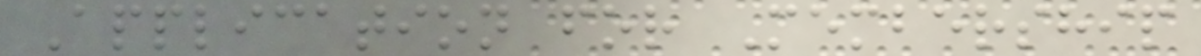Application for Membership
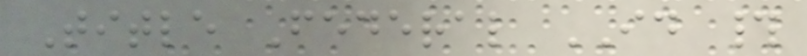Title Federal ID #
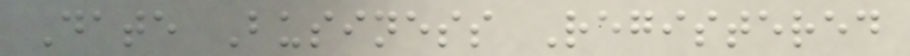Date Business Registered
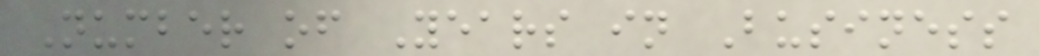Number of Years in Business
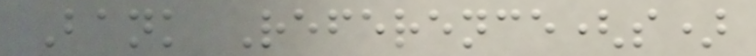Bank Reference(s)
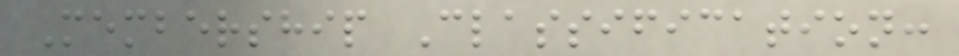Membership Classification:
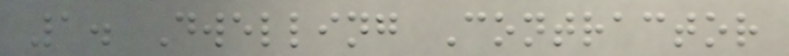1. Dwelling Contractor
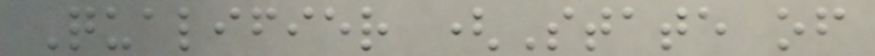Qualifier (State of
